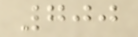700
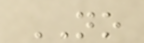NO
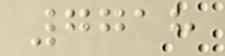7718
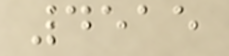4515
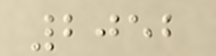2052
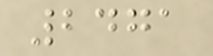2471
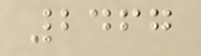2467
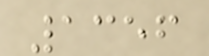1356
